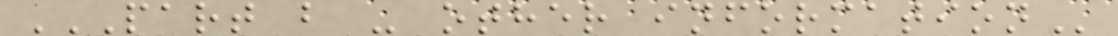PART B - OTHER INFORMATION
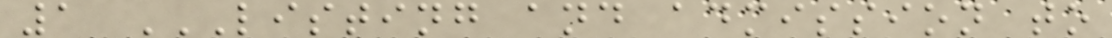1 LISTING AND ADMISSION TO
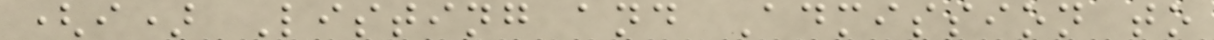(i) Listing and Admission to
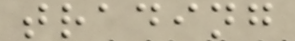trading
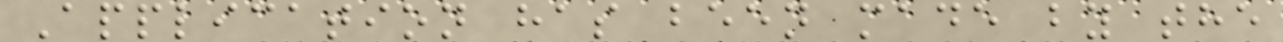Application has been made by the
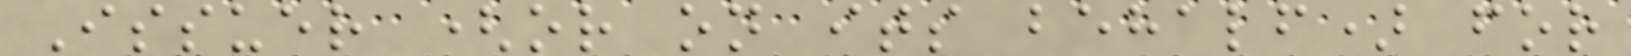Issuer (or on its behalf) for
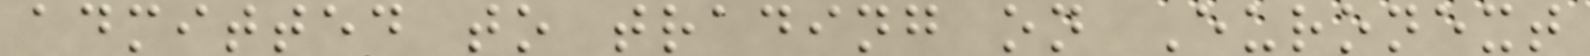admitted to trading on Euronext
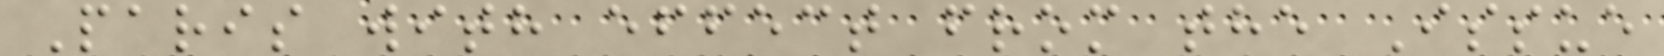Paris with effect from the Issue
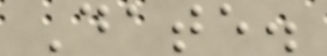Date.
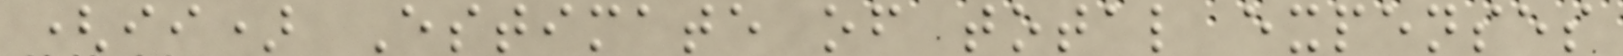(ii) Estimate of total expenses
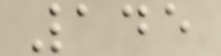145
